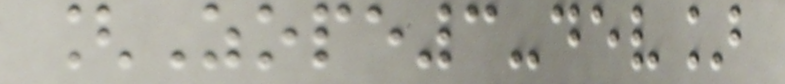[Zope3-dev]
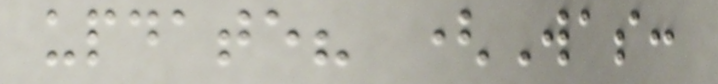update? (Was:
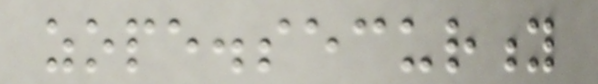zope.security
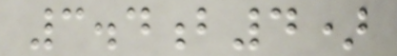3.4b4)
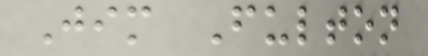Jim Fulton
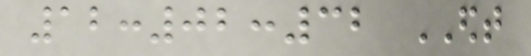12:02:32 EDT
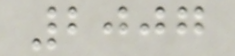2007
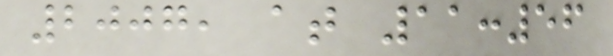2007, at 11:56
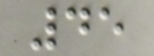45
